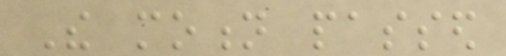The motion passed
